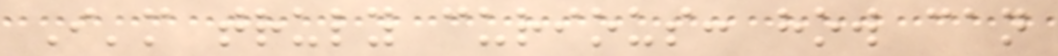I'm truly curious: how can
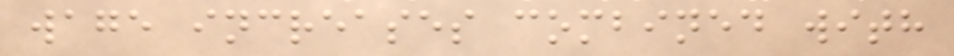wage increases combined with
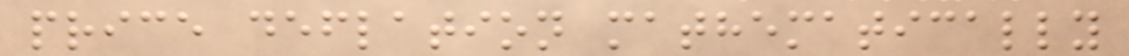price deflation mathematically
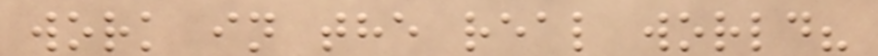work in the real world?
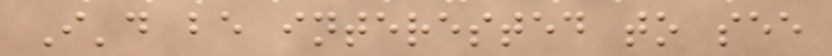I'd be interested to see
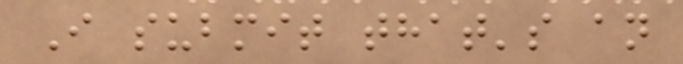I submit that's an
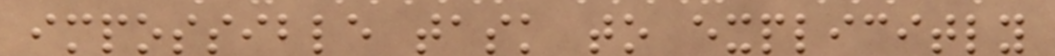impossible task to explicitly
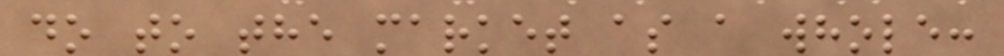do to the market as a whole:
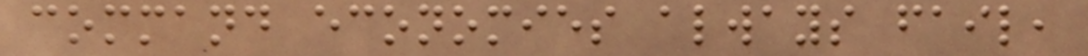command economies always fail,
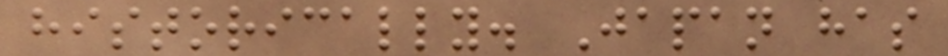historically. Japan has
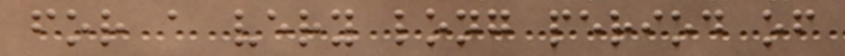for a very long period of
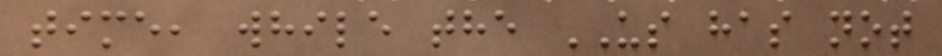time, while the US has not
